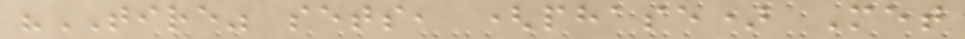"TIRE" sets, (phase) Met
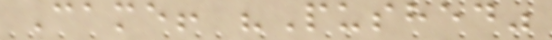Came! "Pushed"
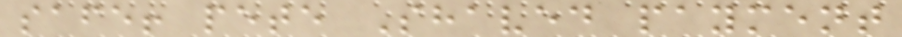safe! pete Shaved payment
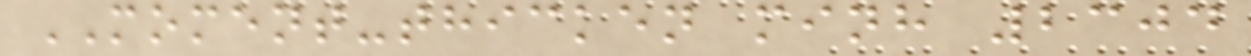MOMENT-thicken minh 2304
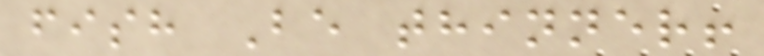fish Be thinner!
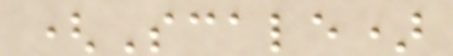(Scale)
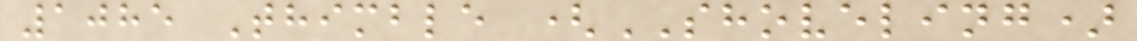1085 Thimble (SHOVELING)
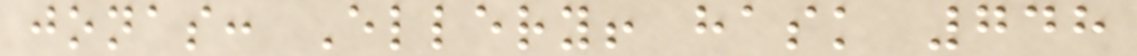jonas: Ellery! hask 748
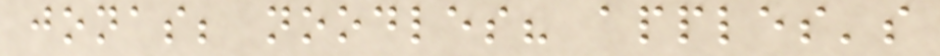jonas; noodles? apples's
